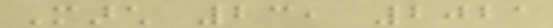March 23, 2021
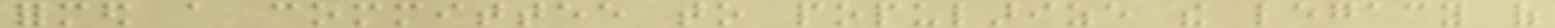formed a committee to popularize the legacy of
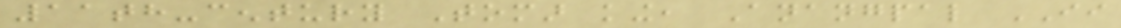11th-century Tomar king, Anangpal II
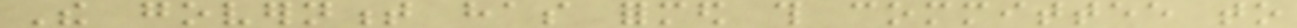The government has formed this committee to
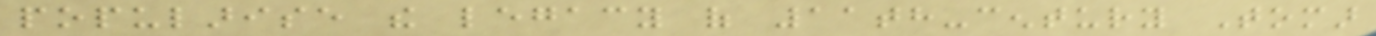popularise the legacy of 11th-century Tomar
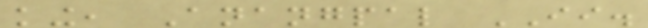king, Anangpal II.
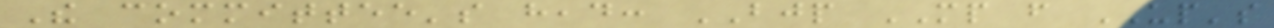The committee's head: BJP MP from UP's
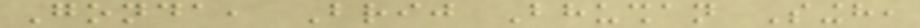Gonda, Brij Bhushan Singh,
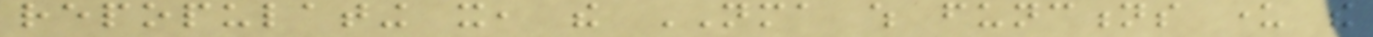repopulating it, the NMA which functions under the
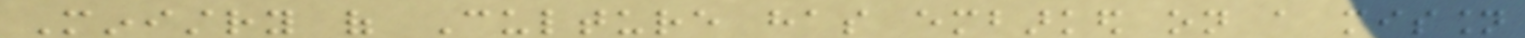Ministry of Culture has embarked on a mission
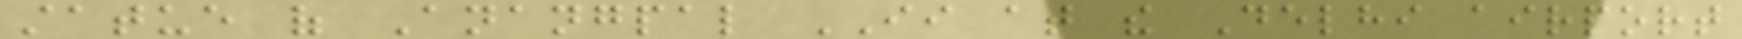statue of Anangpal II at the Delhi airport
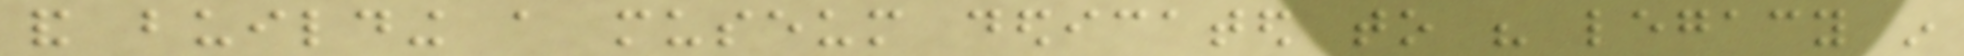and building a museum dedicated to his legacy in
